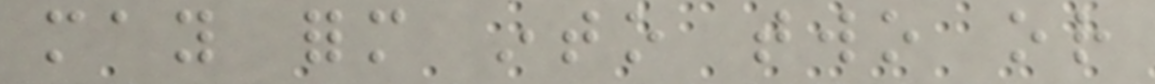may form into two or
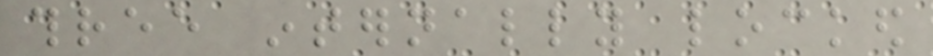three internally locked
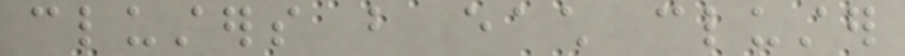clusters but each cluster
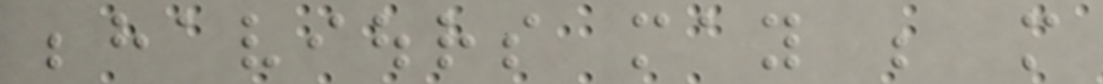behaviours may be more
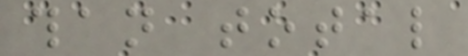than total
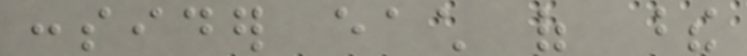consider each of these
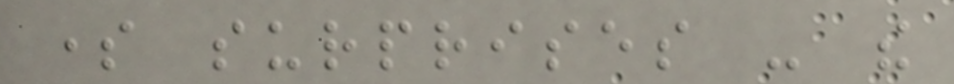some surprises - the
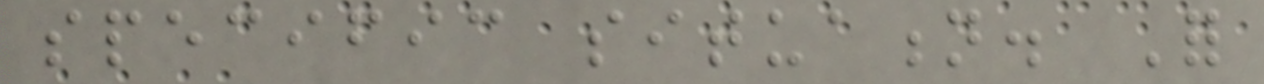specific situation. For
